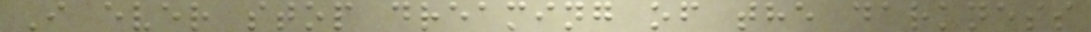I ever stop dreaming of the darkness
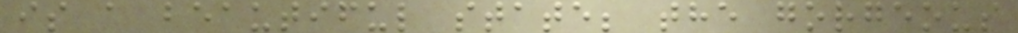is a beautiful state; the gorgeous
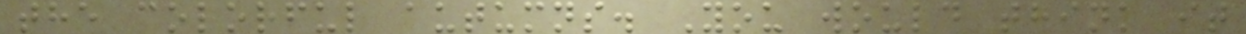the colorful autumns. You would think it
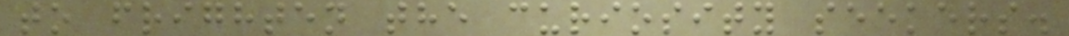to frighten the curiosity seekers.
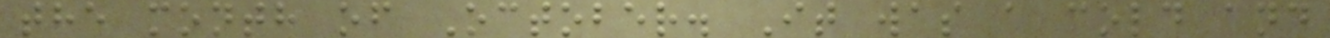the month of October. It was a cold and
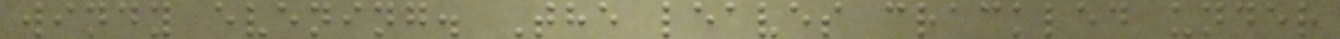windy evening. The leaves crackled under
